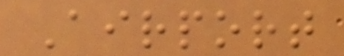Airport
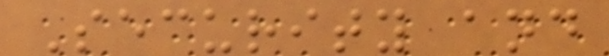Security and
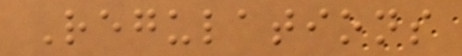Regulations
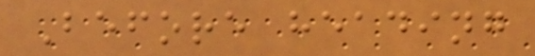Before heading
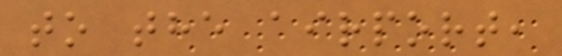to the airport,
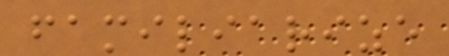familiarize
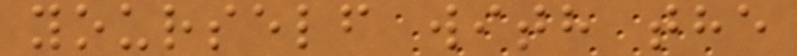yourself with the
